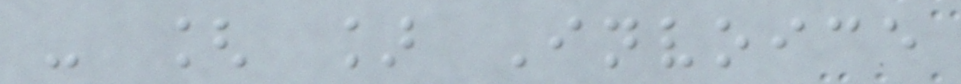- [ ] Invoice
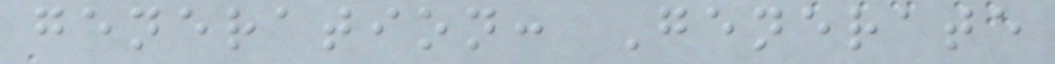generation: Generate
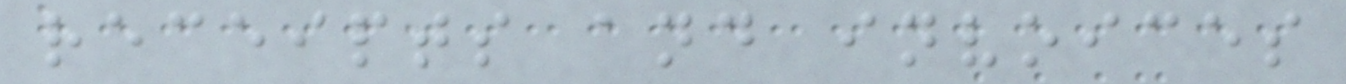receipts and invoices
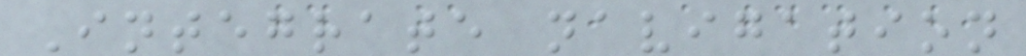Integrate navigation
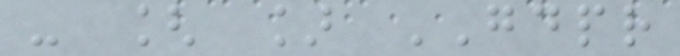- [ ] GDPR
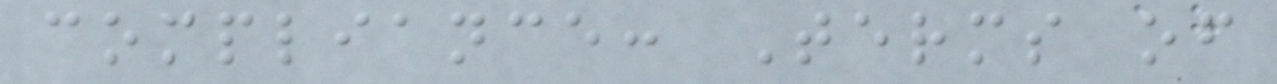compliance: Terms of
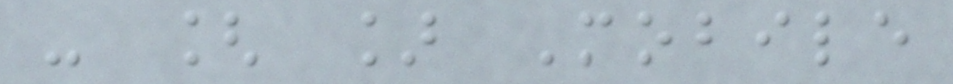- [ ] Mobile
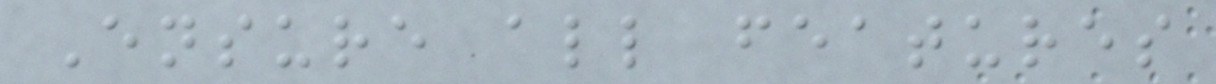Ensure all features
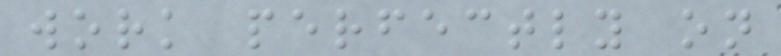work perfectly on
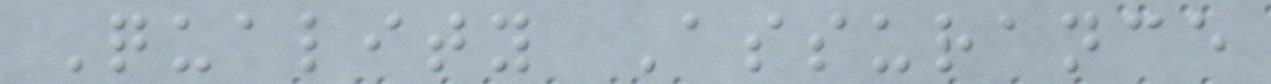Quality Assurance
